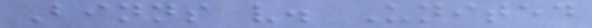Binns v. United
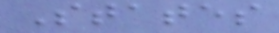States
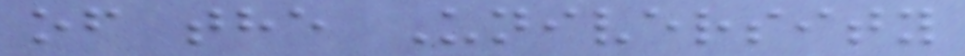of the University
